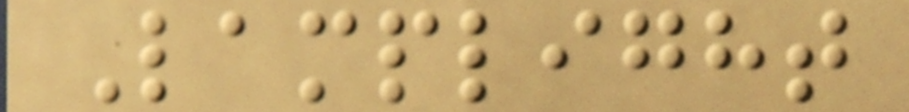Lamplight
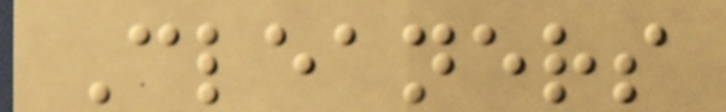Cleaners
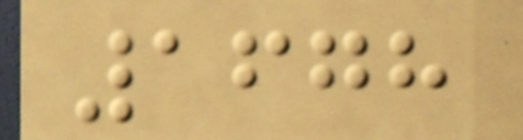1678
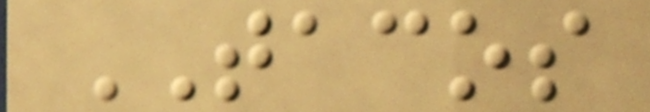TACOS
